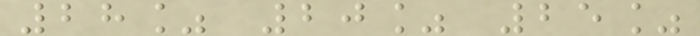28% 20% 25%
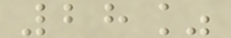28%
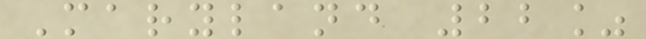Maryland 22%
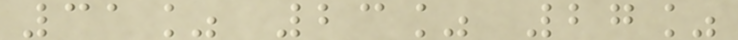31% 23% 27%
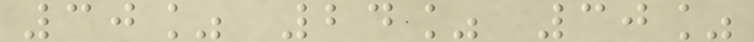30% 24% 30%
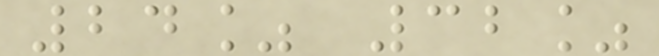24% 32%
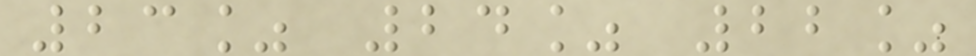23% 24% 22%
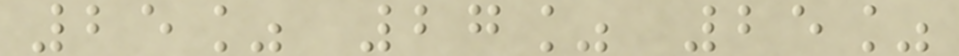25% 27% 25%
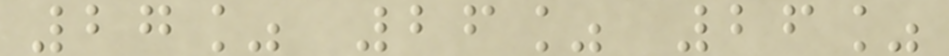27% 26% 26%
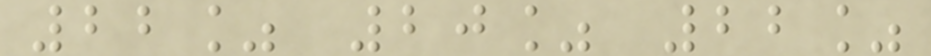22% 20% 22%
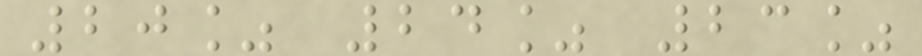20% 24% 23%
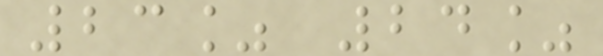23% 24%
